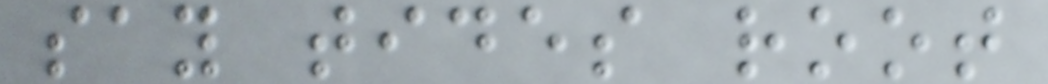say tides root
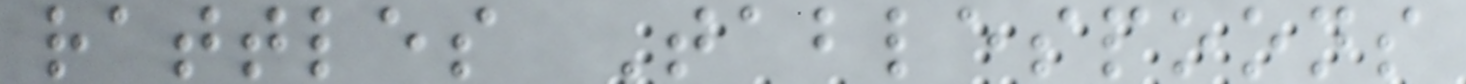rattles Tablespoons
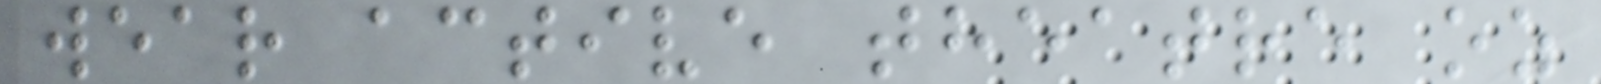wear active theatre oz
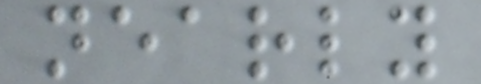nearly
